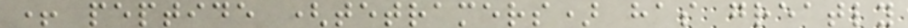+ peptide (tetramers) has greatly
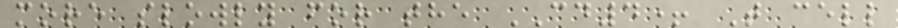more slowly for the CD4+ T cell
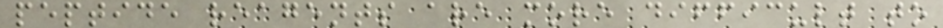peptide reagents are more difficult to
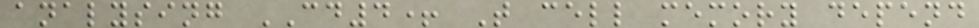analysing CD4+ T cell memory depend
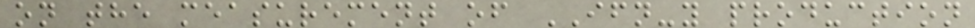on the measurement of IFN-y production
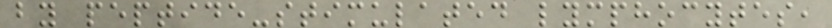by peptide-stimulated lymphocytes,
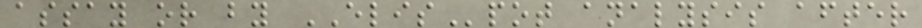assay or by ELISpot analysis after
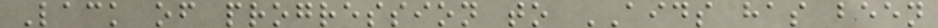Lack of progression to AIDS has been
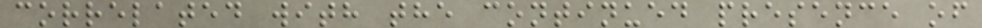correlated with the continued presence of
